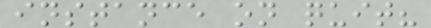instance on quit?
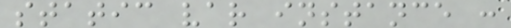static var instance :
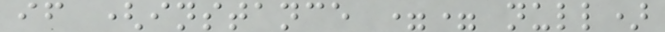if (instance == null)
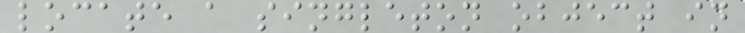locate a singleton object in
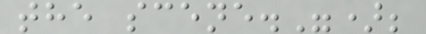the scene.");
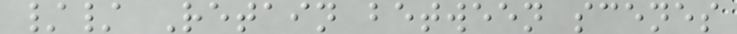// Retain between scenes
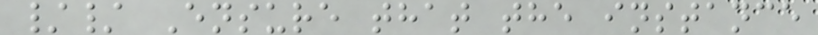// Ensure that the instance
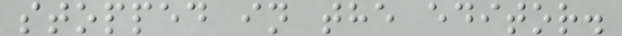stopped in the editor.
